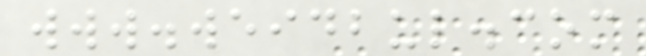www.weidbul.com
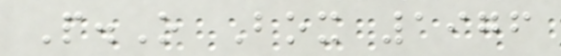P.O Box 1976
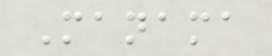Manama
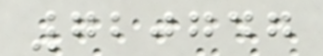720747
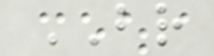BR
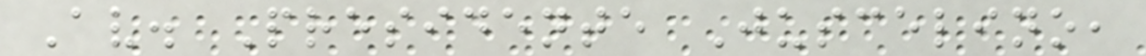Av. Presidente Juscelino,
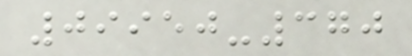09950-370
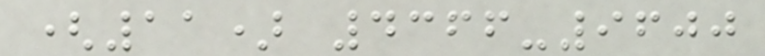(11) 4366-9600
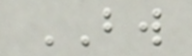BW
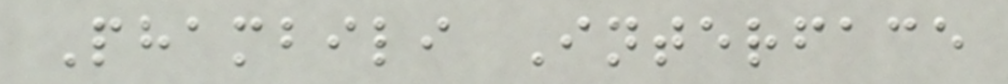Phambili Interface
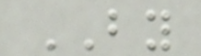BY
